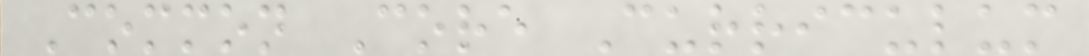Common Core Curriculum
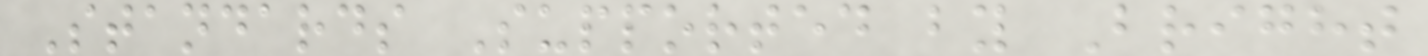Standards Supported by Bright
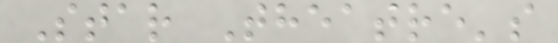Star Theatre's
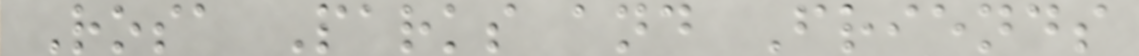Rosa Parks and Friends
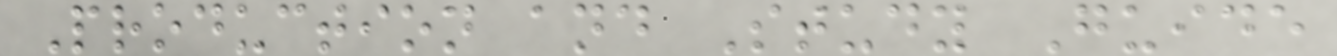Production and Study Guide
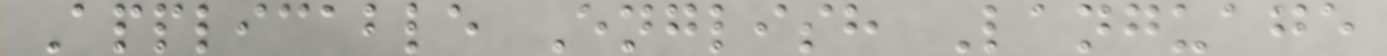Applicable English Language
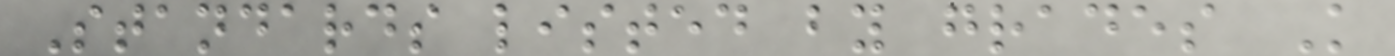Standards listed by grades K
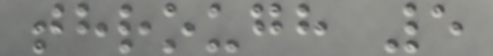through 5
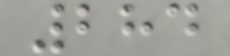284
